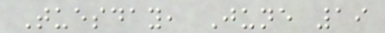Tuesday, June 19
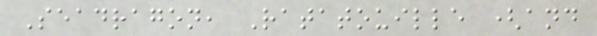Seadragon, Ratatouille (and
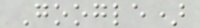Google)
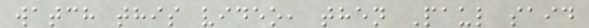watch this video, then Paul said
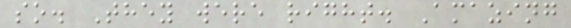so. They were right. Amazing
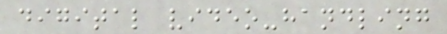digital video-handling
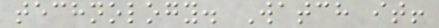technology. Watch it!
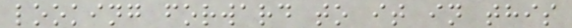looking forward to it in this
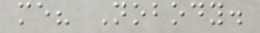me? Nobody.
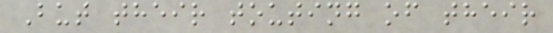But their touting of their
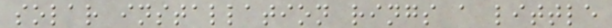solar installation rings a little
